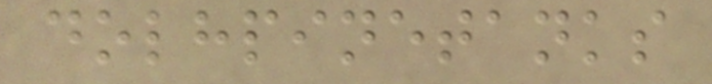dolhpinetanks
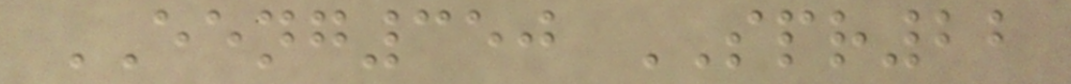EENG350 SPR22
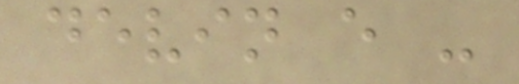devin e -
